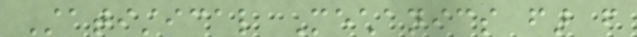Statistical Mechanics far from
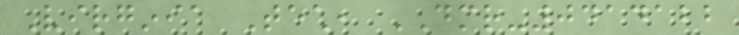Virginia Tech, DMR-0414122
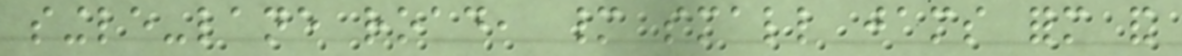single-lane road, many small jams form and
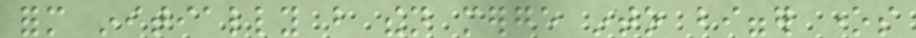form initially but then merge into bigger ones
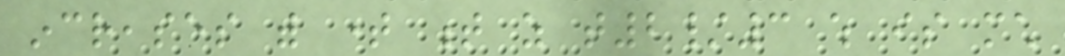increases with time t as t2/3 which is much
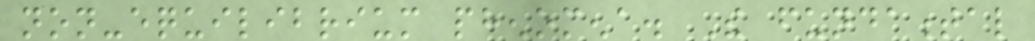non-equilibrium phenomena. The fundamental
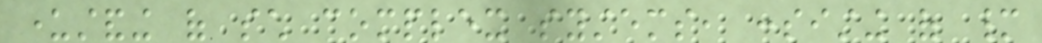understanding of such complex systems, consisting of many
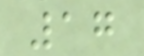17
